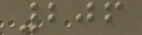206
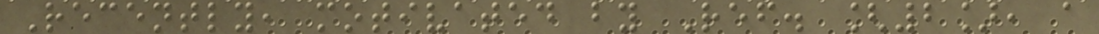Recently, motivated by Ref. [2], a
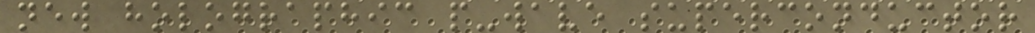new holographic p-wave superconductor
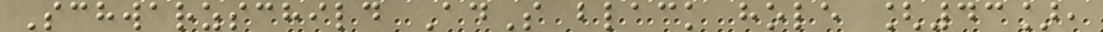Schwarzschild AdS black hole [43],
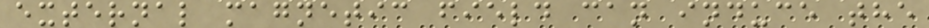external magnetic field can induce the
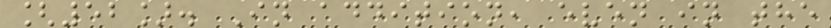[52]. In addition, even in the
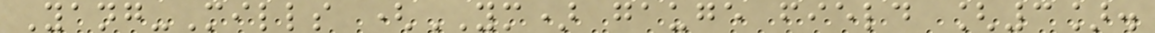Yang-Mills (YM) gauge field [3].
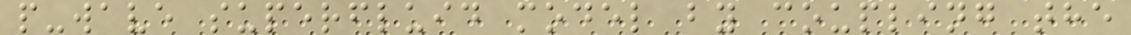p-wave superfluid model by coupling the
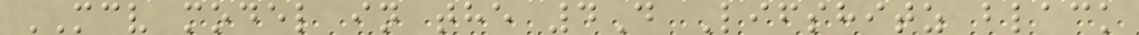MCV model in the 4D Lifshitz black
